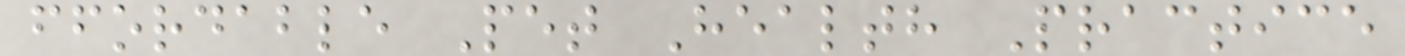ffordable Pet Health Practice
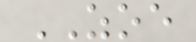ZOE
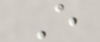E
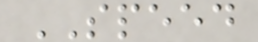SPEED
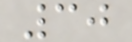30
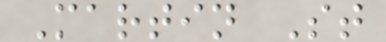Martin St
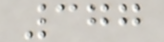377
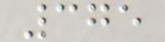375
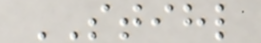STIHL
